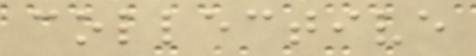collective
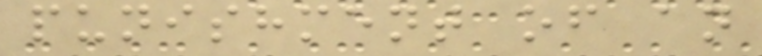punishment of an
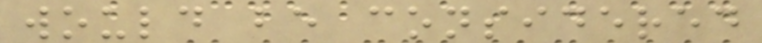would be considered
